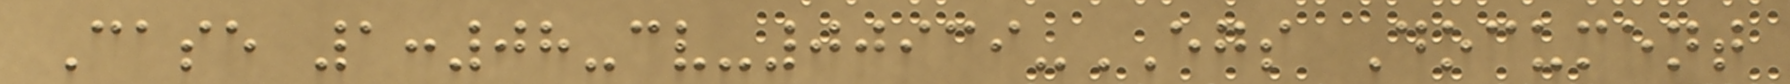Case 1:08-cv-00939-EGS Document
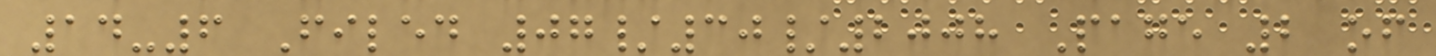14-6 Filed 07/30/2008 Page 2 of
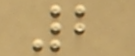2
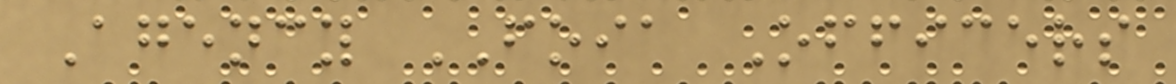Agency FOIA Officers
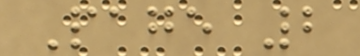Page 2
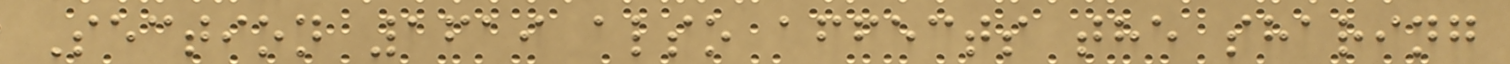Section 1619 also affects the sharing
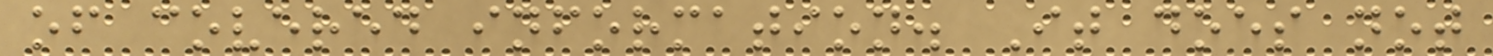of covered information. It does not
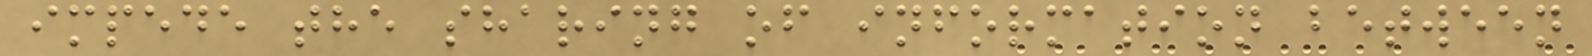impede the sharing of information between
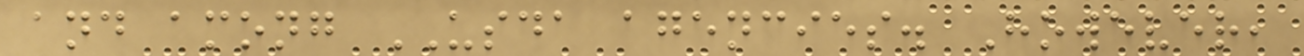and among USDA agencies. However,
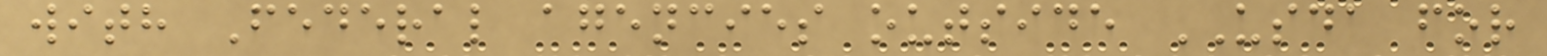with Federal agencies outside USDA for
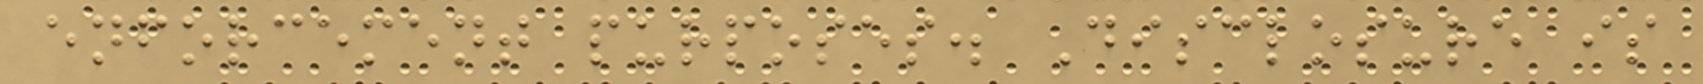enforcement purposes. Disclosure is
